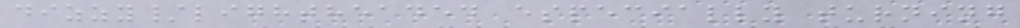dizzy/lightheaded especially turning
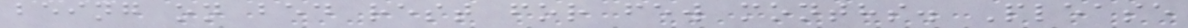being on bed rest for few months. Please
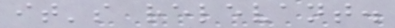it's relevant.
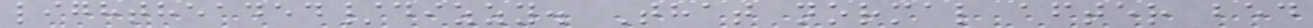lightheaded/dizzy. That normal after bed
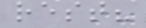rest?
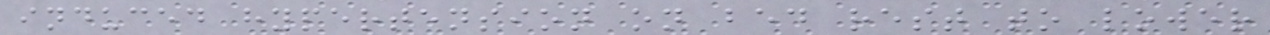induced hypertension on bed rest to lower
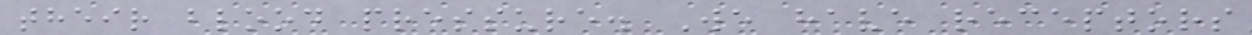their blood pressure. We have receptors
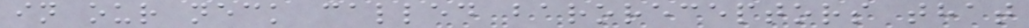in our neck called baroreceptors that
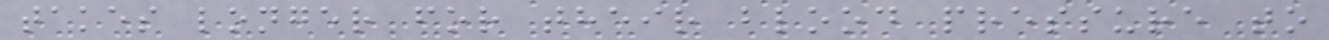takes longer for their blood pressure to
